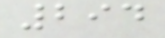294
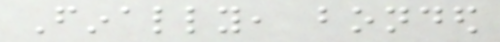Finally, bonded
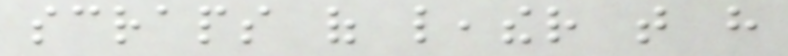scraps of leather that have
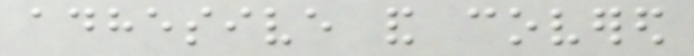adhesive and covered
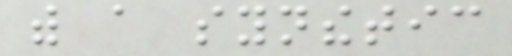with a synthetic
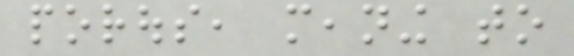porous, meaning to
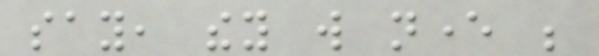say, they will never be
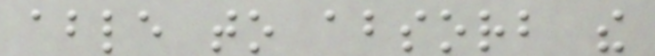able to absorb the
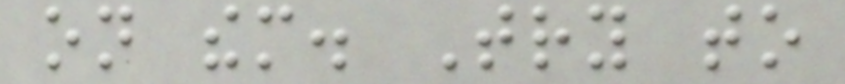on them. Try to
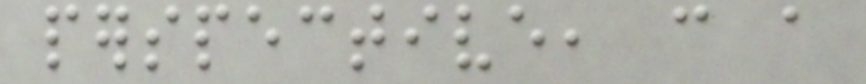perspective, can a
